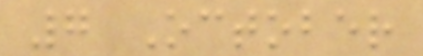7 October
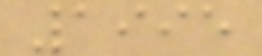1995
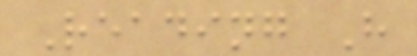Reading H
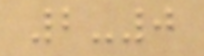2-0
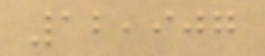12,907
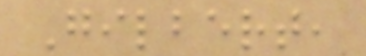Gilbert,
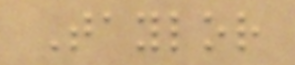Taylor
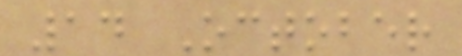14 October
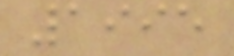1995
